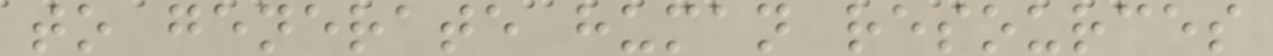to generate human resources
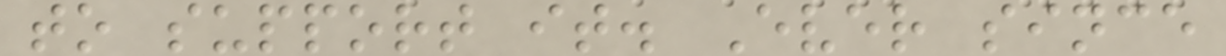to support it. Ever since
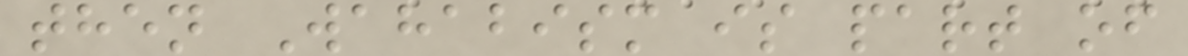then Wahabism is part of
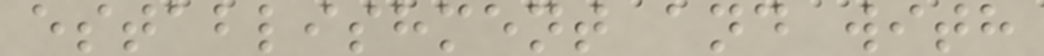establishment and with
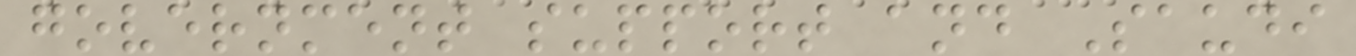government support and Saudi
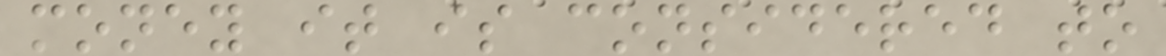money it is considered to
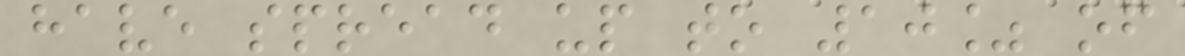have spread up to 10% of
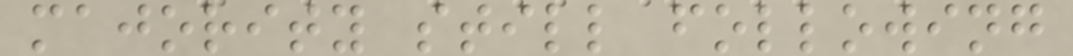majority still following
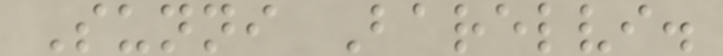Sunni Barelvi.
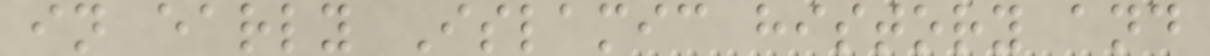in early Islamic history and
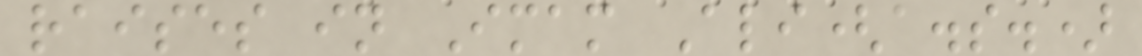raises in Imam Ali(a.s.)
